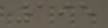195
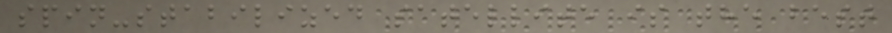spin-stabilized satellite is the best
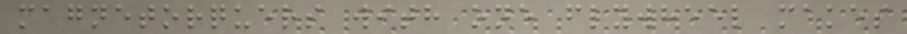magnetorquers with one flywheel makes
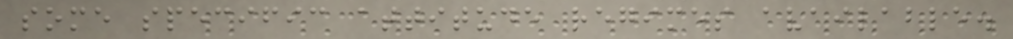some specific attitude regimes available.
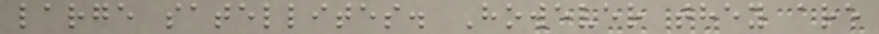large satellites. However they are
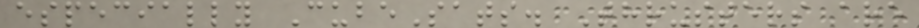especially CubeSats. Thrusters are
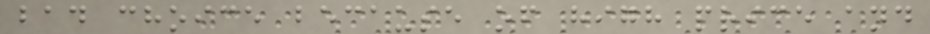bad choice because of high price and
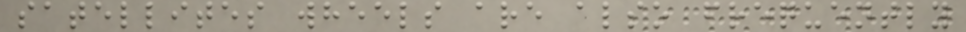satellites wheels are also frequently
